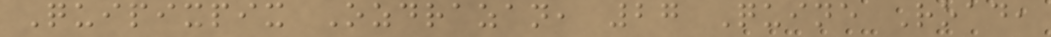Quipixpix Ozdrazan, 27 Quine Road,
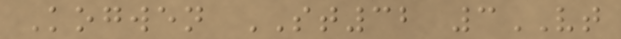Kogwen ST32 3VT
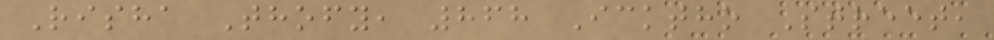Risha Thofy, 868 Icktho Street,
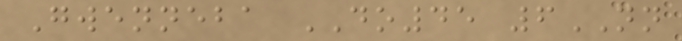Gwenneba DO45 6NN
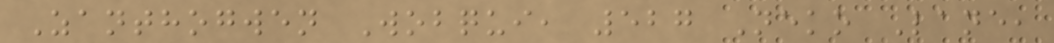Zanthogwen Wobqui, 527 Neko Lane,
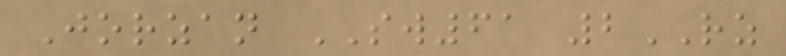Jorzan SW61 2RZ
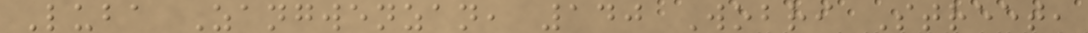Luba Zangwenzan, 140 Wobri Street,
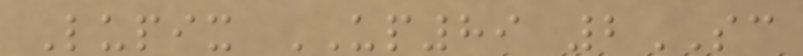Lupix UP89 2SC
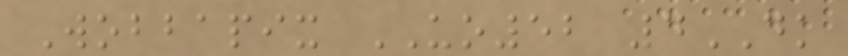Wobbapix UO52 4DK
